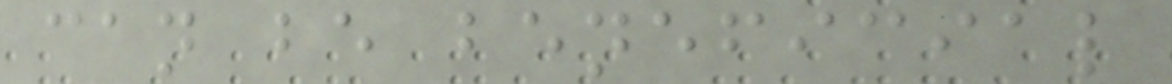can be beneficial
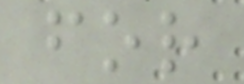for
